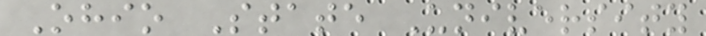Ohio State University
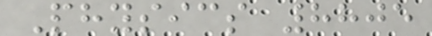Physics 8805
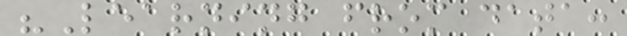"Learning from data:
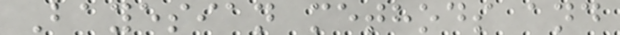Bayesian methods and
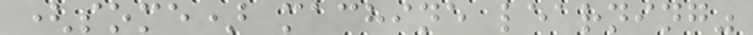(some) machine learning"
